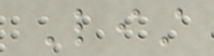List
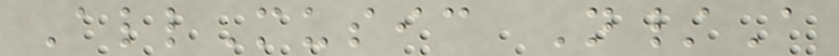AllMusic N/A
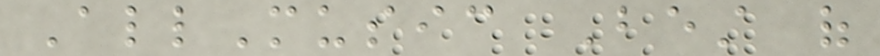AllMusic Best of
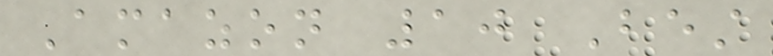Amazon 10 Best
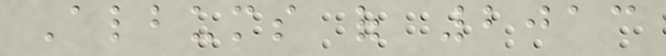Albums of 2013
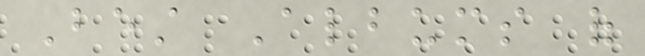Best Albums of
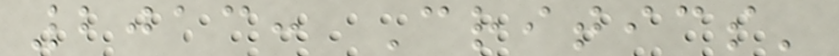2013: Critics'
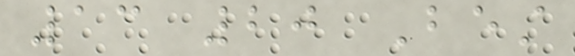13 20 Best
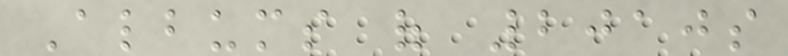Albums of 2010s
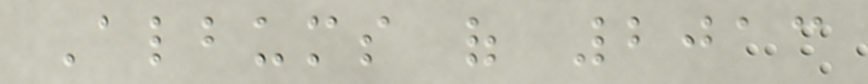Albums of 2013
